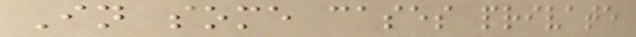In some cases private
